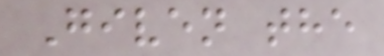Given the
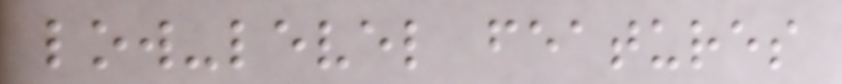low-level features
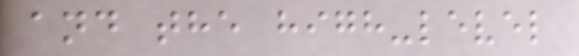and the high-level
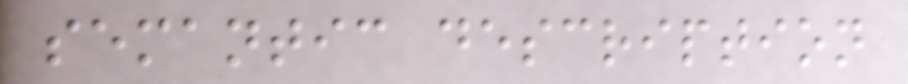semantic description
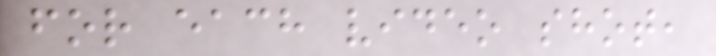for each video shot,
